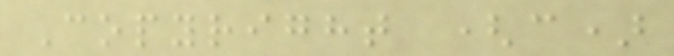Copyright (c)
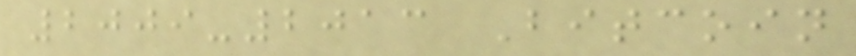2009-2013 Bitcoin
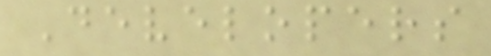Developers
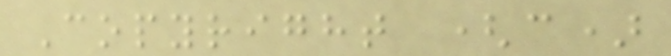Copyright (c)
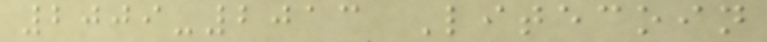2009-2013 Litecoin
